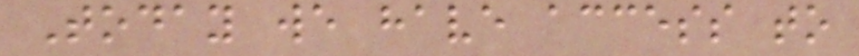Today we have access to
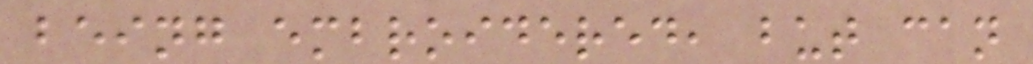being embroidered, but can
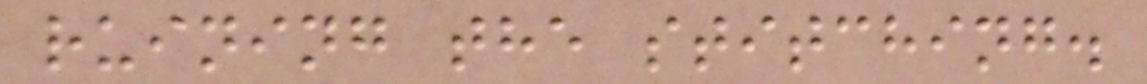ruining the stitching.
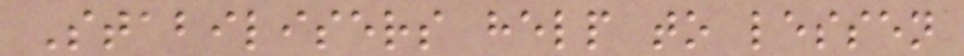Stabilisers help to lessen
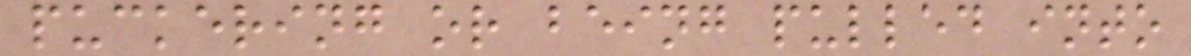puckering or being pulled into
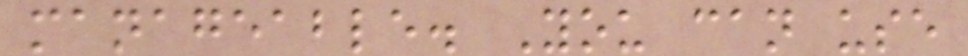manageable. You can use
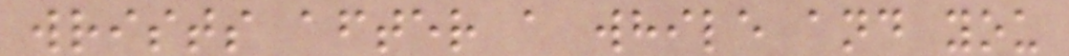wrists after a while and you
